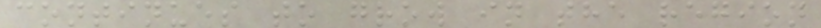continues to grow in the region
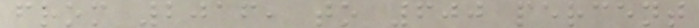from 2016, to 600 percent
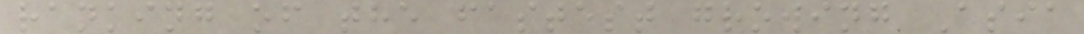ranking of the fastest growing Asia
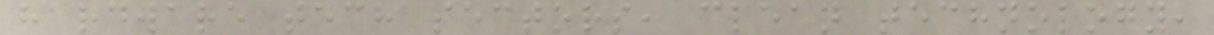hardware tech sectors, clean technology,
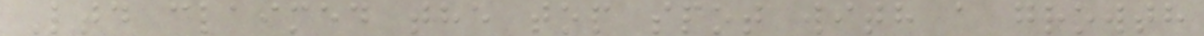Ltd claimed the top spot with a growth
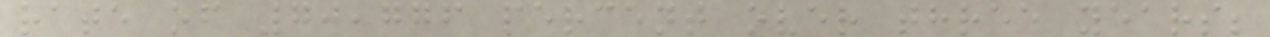rate of 70,776 percent over three years;
